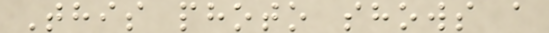This photo shows a
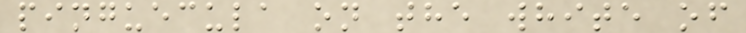pinguecula on the white of
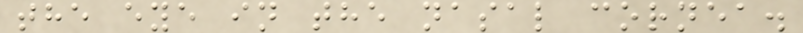the eye in the nasal cornea.
